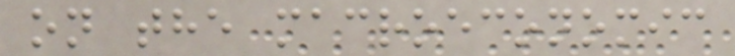on the macroeconomic
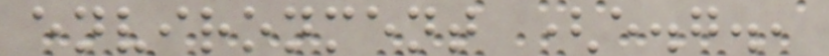environment (e.g.,
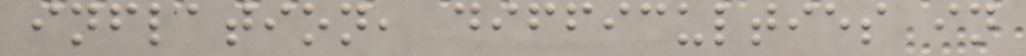inflation, difficulties in
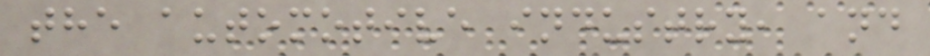the automotive industry, and
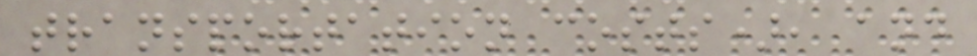transportation costs), and
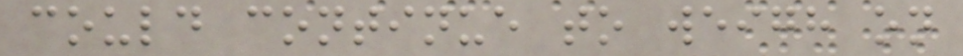could continue to weigh on
